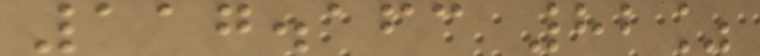117.163 82%
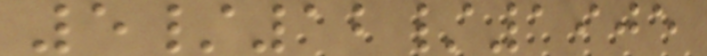5/12/1905
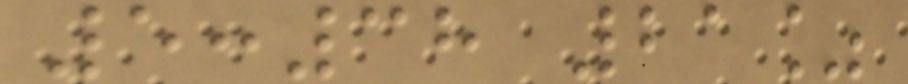5:38 21%
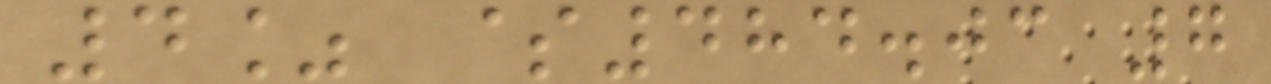4% $484.03 7
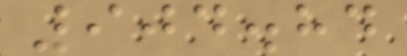904.84
